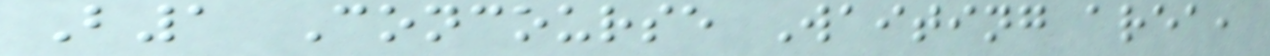B1 Concourse Waiting area,
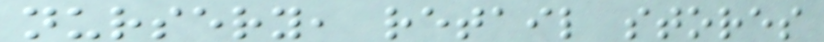nursery, retail stores
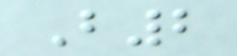B2
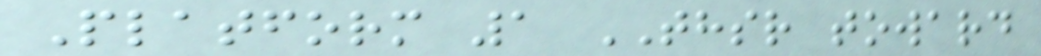Platform 1 THSR toward
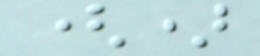()
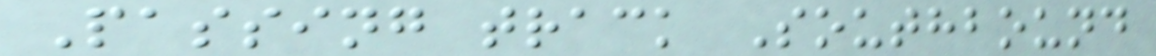Passing track Southbound
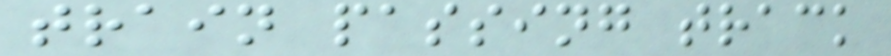train passing track
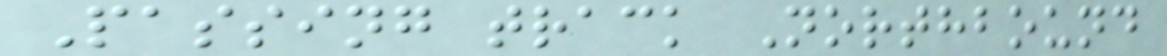Passing track Northbound
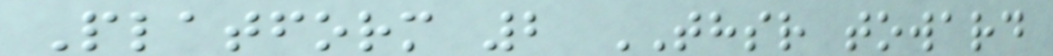Platform 2 THSR toward
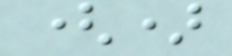()
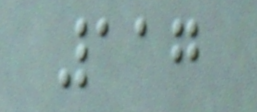117
